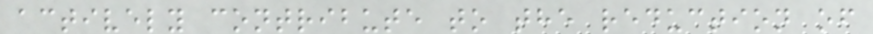actively contribute to the reduction of
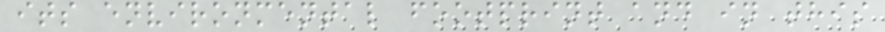its environmental footprint and in this
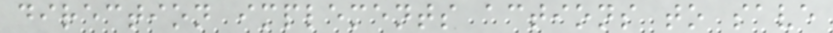direction implements actions to save
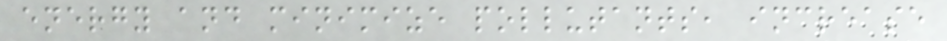energy and minimize pollutants, increase
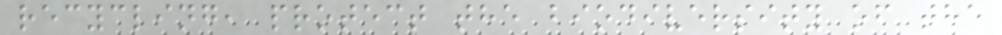recycling, protect the biodiversity of the
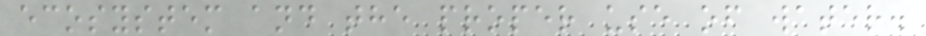ecosystem and the proper use of water.
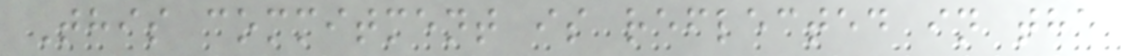This commitment is reflected in the
